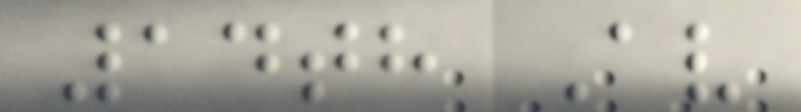14th Av
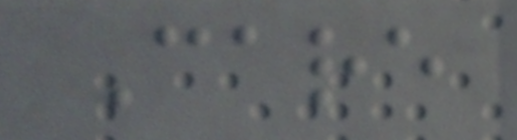Care
